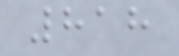818
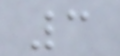3
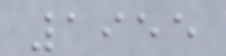1955
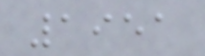1951
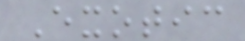Exotic
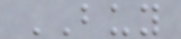BUY
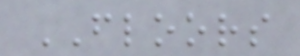FLOORS
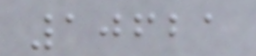10621
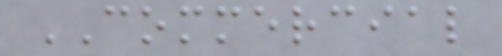COMMERCIAL
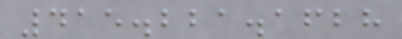415.221.1628
